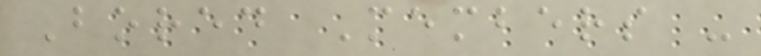Bored Members -
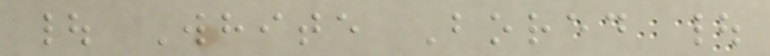| White Bored |
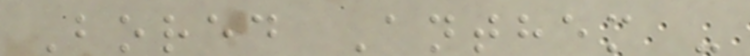Bored Anthem -
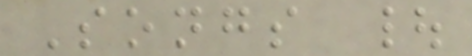Songs |
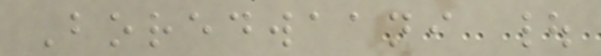Boredwaani |
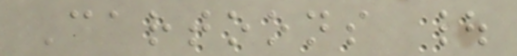Cartoons |
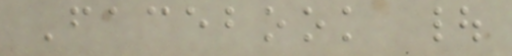Facebook |
